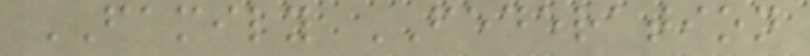FAMILY FEDERATION
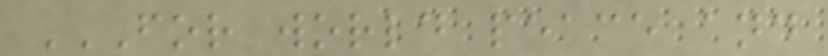FOR WORLD PEACE AND
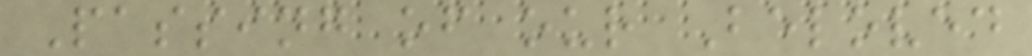Passing of our Beloved
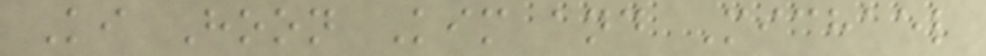Ki Hoon Kim and Michael
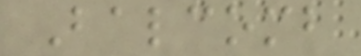Balcomb
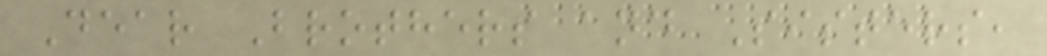Dear Brothers and Sisters,
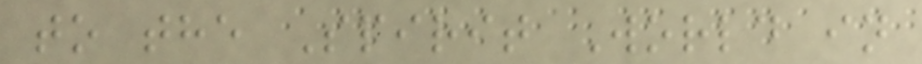to the Spirit World in
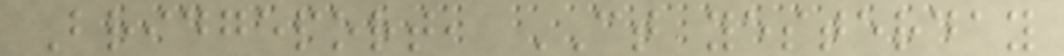Bridgeport, CT yesterday
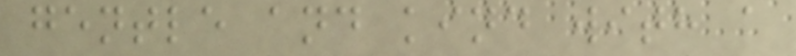gentle and kind with a
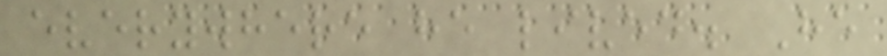everywhere he lived. He
